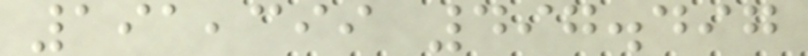191,399 497.497
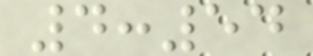4:54
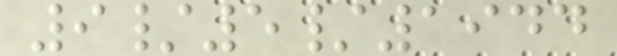9/5/1944
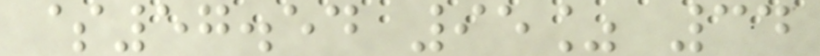$57.54 95% 34
